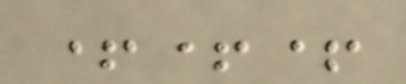+++
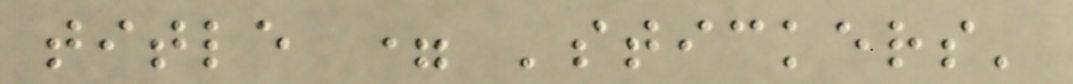title = 'stickers'
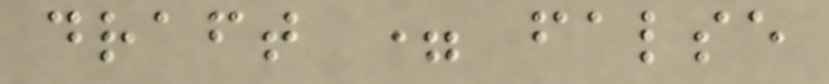draft = false
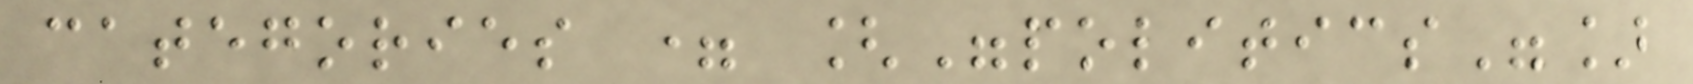categories = ["politics"]
